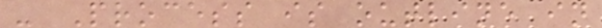- Process is outline in
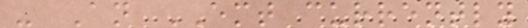- An EMT currently
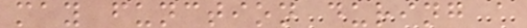may function during a
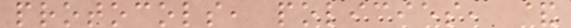protocols, policies, &
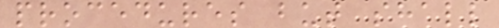procedures but shall
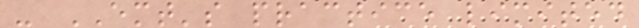- EMT's practice limited
